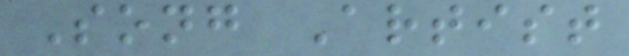Song Artist
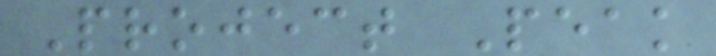Project Peak
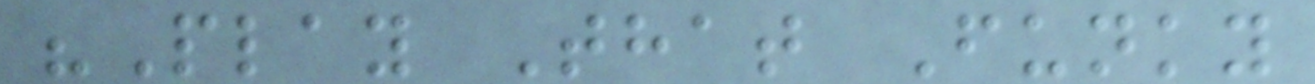"Play That Funky
